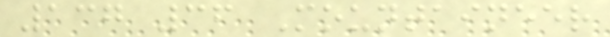137 36 Mountaineer
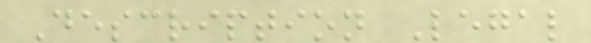Description Legal
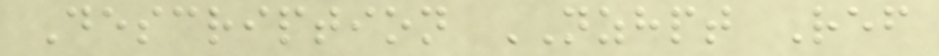Description NZHPT Ref
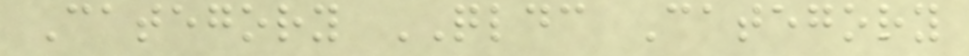Category QLDC Category
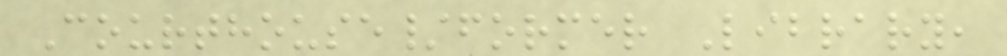Courthouse/former Library,
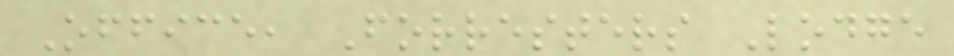Office, Forresters Lodge
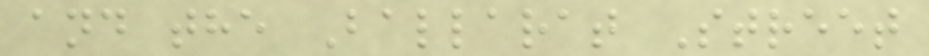and the Ballarat Street
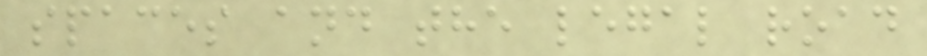spaces and the legal road
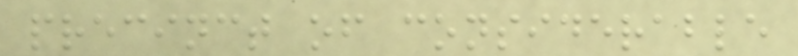precinct of considerable
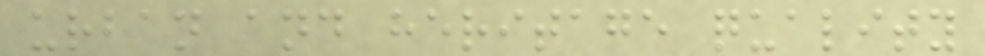urban and heritage quality
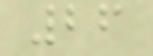26
